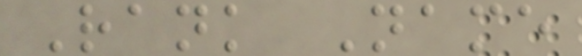Rank Name
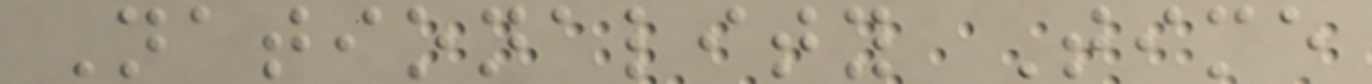Nationality Time
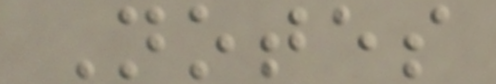Notes
